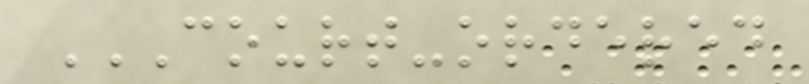COURT-ORDERED
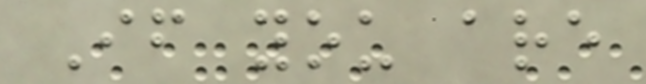If you are
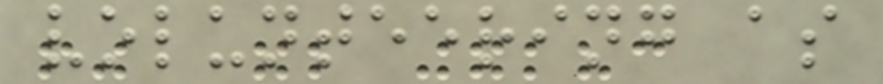volunteering as
